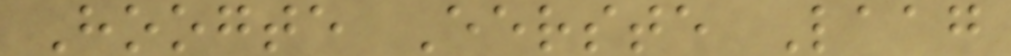Hoogte Eerste Laag
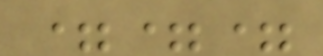===
